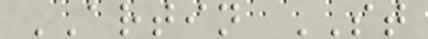ARTIN ST
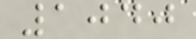1040
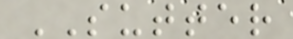SUTTER
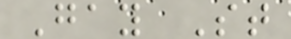Gay St
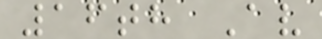16th Av
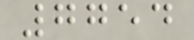7754
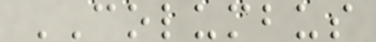COLUMBUS
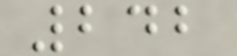242
